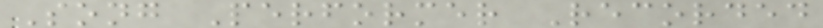Song Performer Recorded
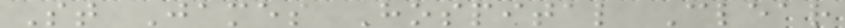St James Hospital Clear
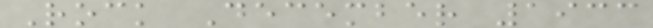Rock December 1933
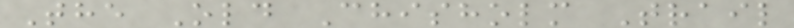The Old Chisholm Trail
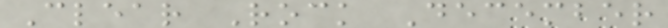Clear Rock December
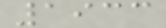1933
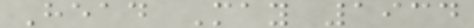Head May 1934
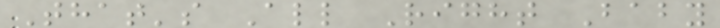That's All Right Baby
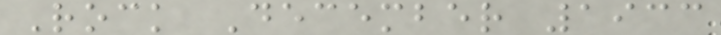Rock December 1933
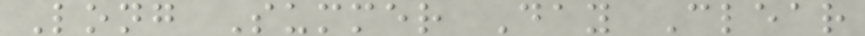Long Summer Day Clear
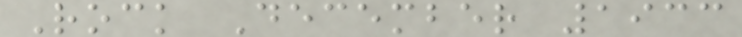Rock December 1933
